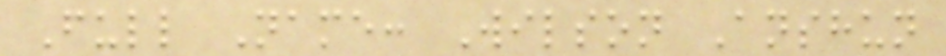Full Name: Wilson Anshun
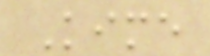Kime
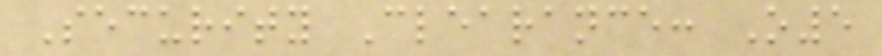Security Clearance: O5
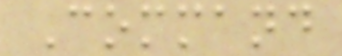Command
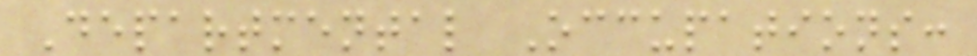Departmental Occupations:
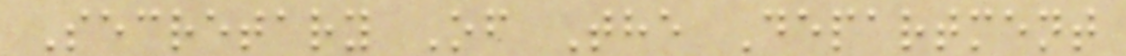Secretary Of The Department
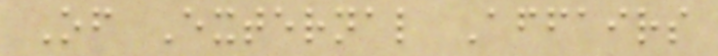Of External Affairs
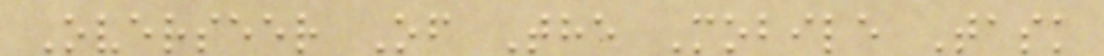Overseer Of The Mobile Task
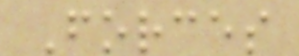Forces
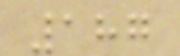187
